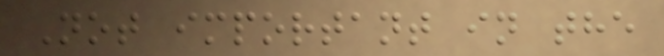Not important in the
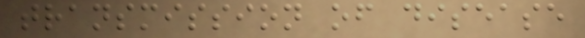transmission of disease
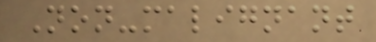Non-malignant
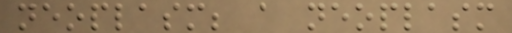neoplasm; a neoplasm
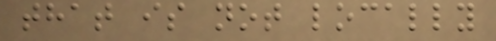that is not locally
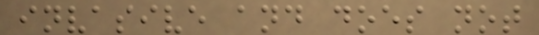invasive and does not
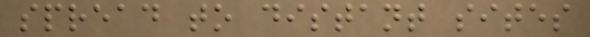spread to distant sites
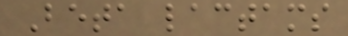Beta lactams
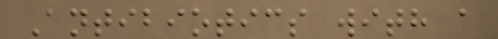Antibiotics with a
